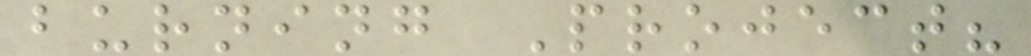burning Project?
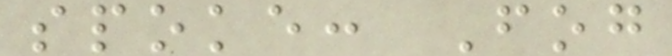spoke: Fog
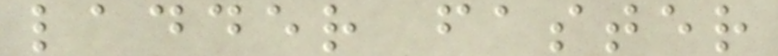ladder faster
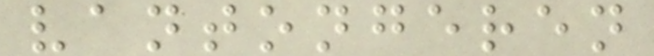vantongeren
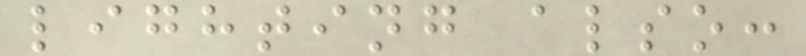lighting also:
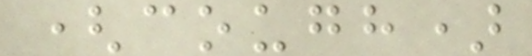(cough)
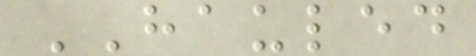HAULED
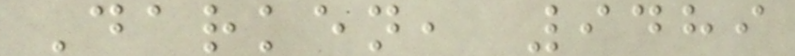Darken, 9489
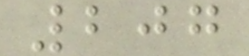207
